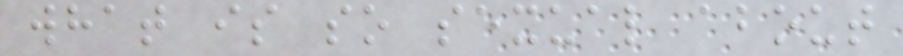what is so sexual about
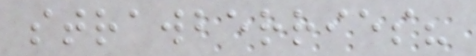strawberries?
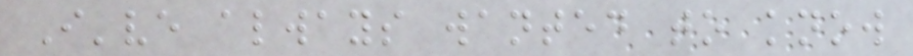I've always wanted to know
